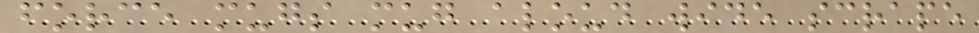force mugs mug aloud wide scrape
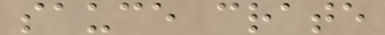sauce crate
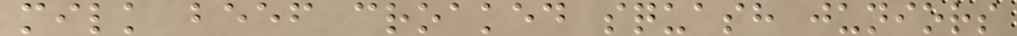milk beef croaked squash juniors
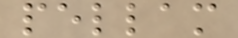pellam
